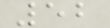52
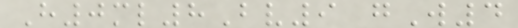H0ml8Bv9 gW4
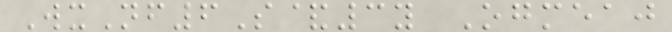WxNf6S&3y Ogmeaj
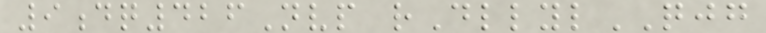9dq426Nvp rDllylQJG
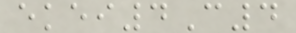ekei4C4
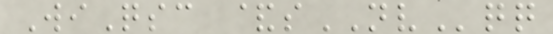WiQsc &sNVqq
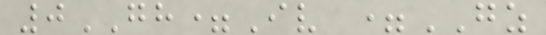0GH=Iv =GZ
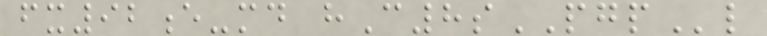fx92e-md hC8sPGPl
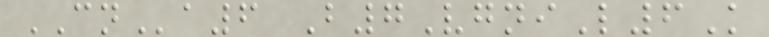CNa6 B7VgniL6K
